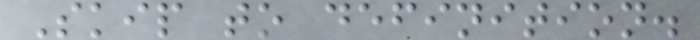Skip to definition.
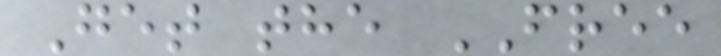Get the FREE
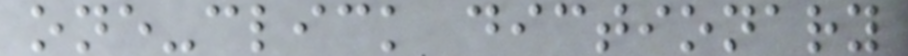one-click dictionary
